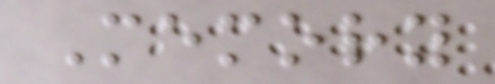Memory
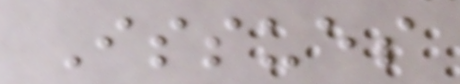Issues
